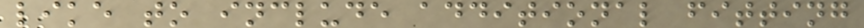like to include additional fitting
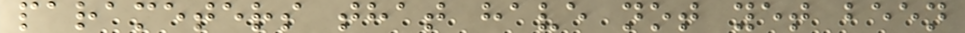parameters that have not yet been
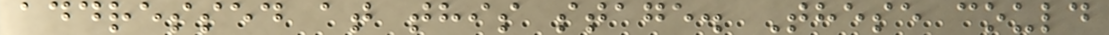addressed at this stage. These could
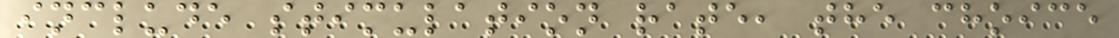include stimulation rate, the choice
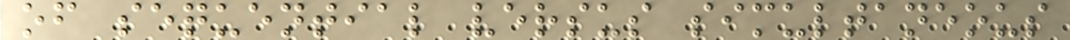of sequential versus simultaneous
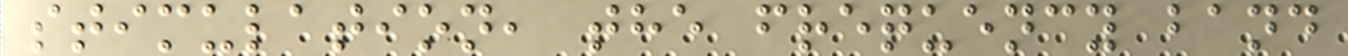stimulation, the frequency band
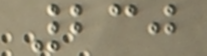230
